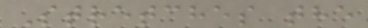Stretches the
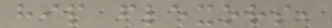hip flexors,
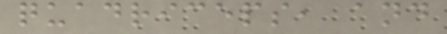quadriceps, and
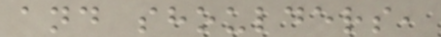and shoulders,
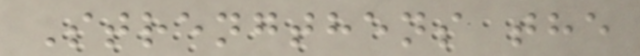Strengthens the
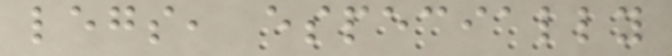legs, especially
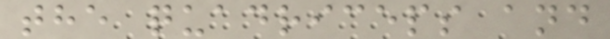the quadriceps and
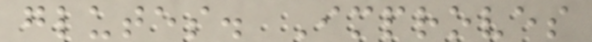glutes. Improves
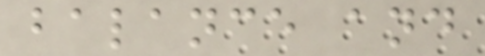balance and
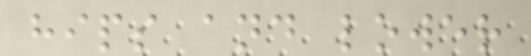hips and lower
